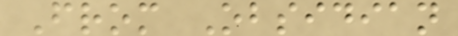From Obsidian
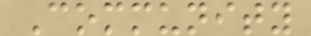Community
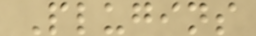Plugins
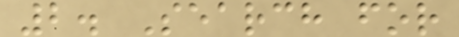2. Search for
